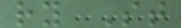ry St
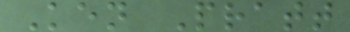Ken Pratt
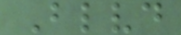Blvd
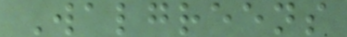Walgreens
